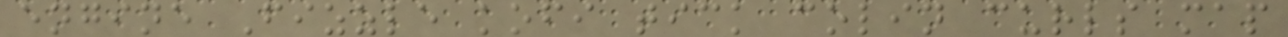engine Fizzle kofi tick colin curls map
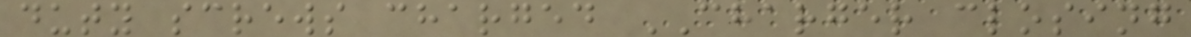duty screws charged CHARGER closing
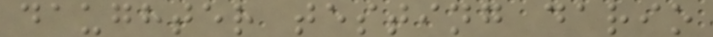daughter testing dario
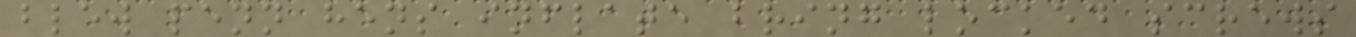blew penn hens inflate bring locked screws
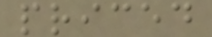priced
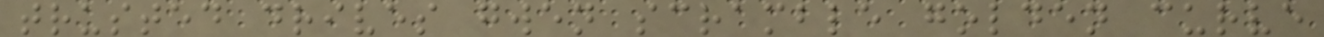trusted drives gwen scramble golden curve
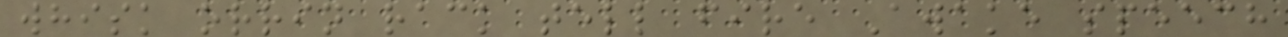whisk orrin rack tell fire Awake speech
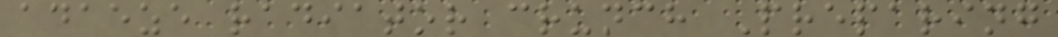adaeze radiator crunch Preparing
